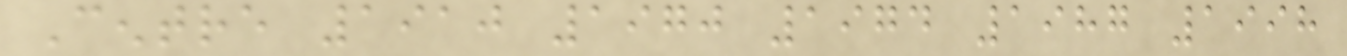Centre 1910 1970 1974 1987 1998
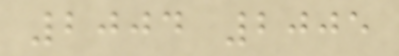2004 2005
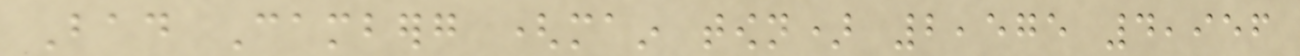Bad Camberg (main town) 2,575 4,956
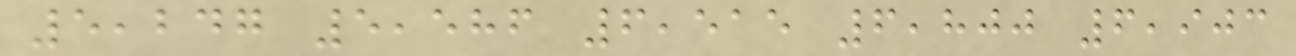5,247 5,586 6,515 6,800 6,903
